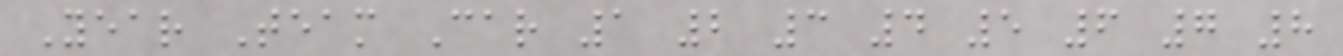Year Team Car 1 2 3 4 5 6 7 8
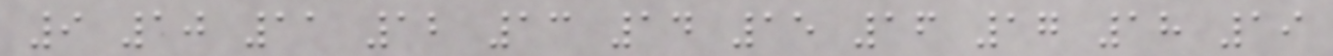9 10 11 12 13 14 15 16 17 18 19
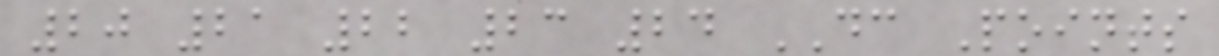20 21 22 23 24 DC Points
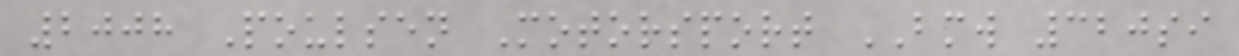2008 Poulsen Motorsport BMW 320si
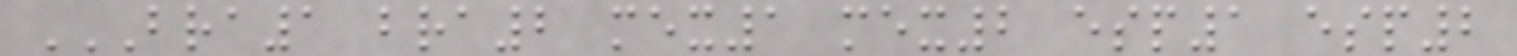BRA1 BRA2 MEX1 MEX2 ESP1 ESP2
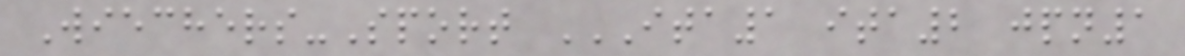Wiechers-Sport ITA1 ITA2 JPN1
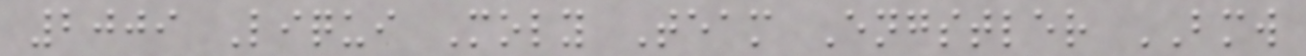2009 Liqui Moly Team Engstler BMW
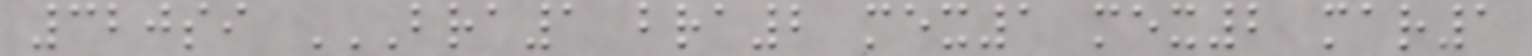320si BRA1 BRA2 MEX1 MEX2 MAR1
